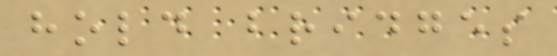hold bridges
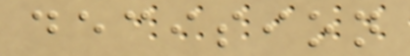decision
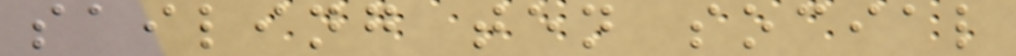sailing ten social
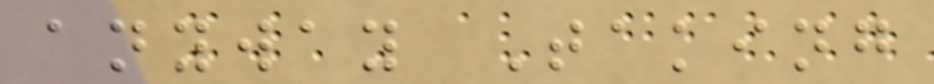anyway Taking
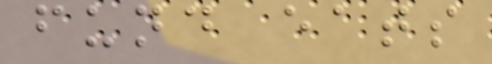fund eats
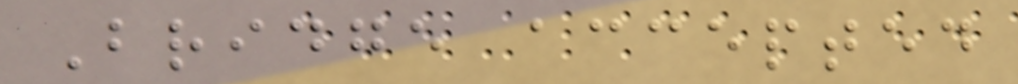Bridge accepted
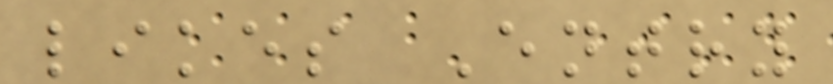likes Entry
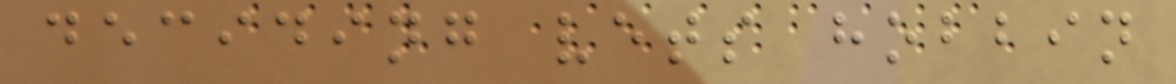deciding vets hobbin
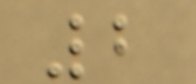2
